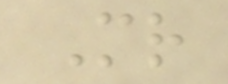Mr
